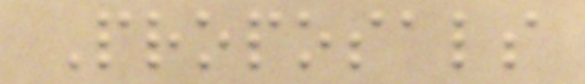Proposals
